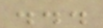...
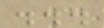...
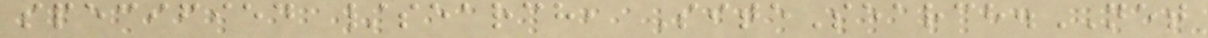specified /search, SiteSearch.NET
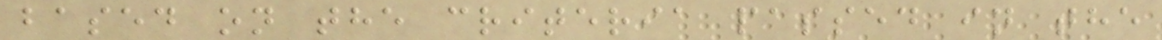based on the criteria passed in the
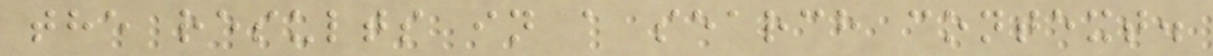the results in a search context.
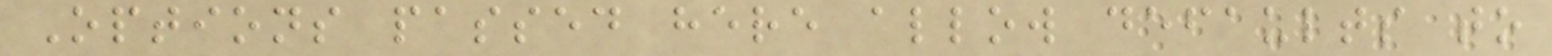Options passed here allow defaults to
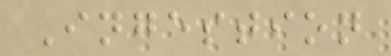Ingestion
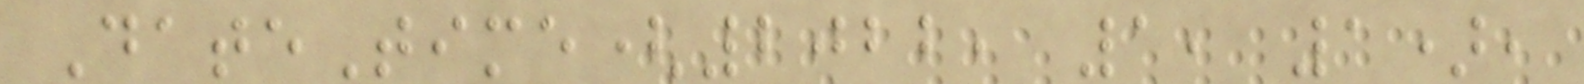DateTime(2022, 1, 1),
